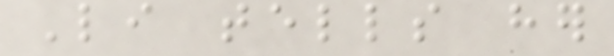Li tells her
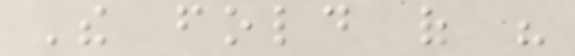The fold of his
